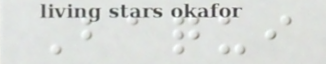Baqui
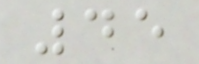45
